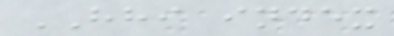HHI index
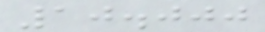10.000
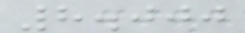8.000
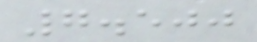7.500
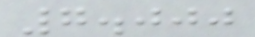7.000
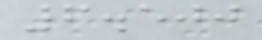6.500
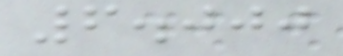6.000
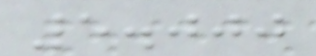5.000
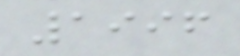1996
